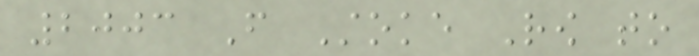2003 From Stoke Row to
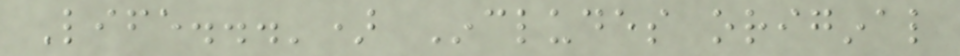Life...') Includes original
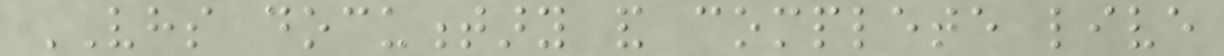VHS documentary and complete live
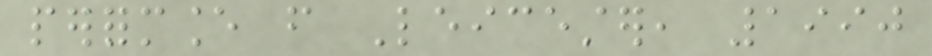performance from Leicester, 1990
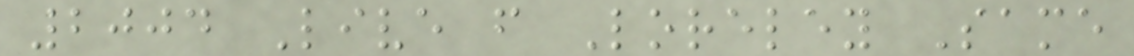2004 Live from Loreley Same
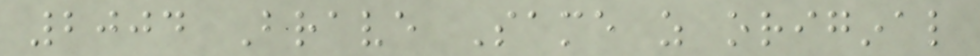2004 Brave Same as original
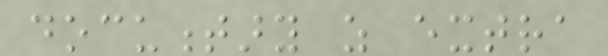documentary as extra
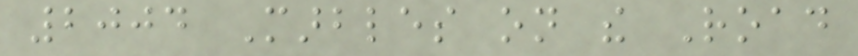2004 Marbles on the Road
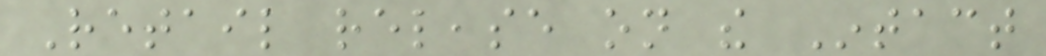Retail release on the Intact
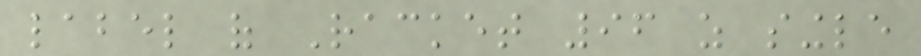label of Racket 96 as single
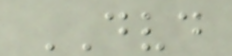DVD
